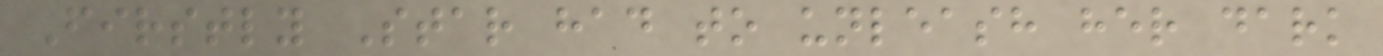Firstly Star had to unleash her dark
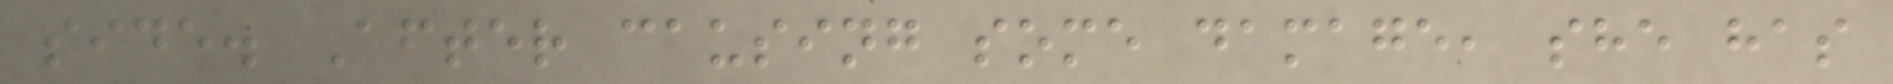side. After causing some damage, she has
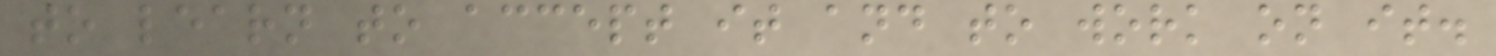to learn to accept it and to work on it.
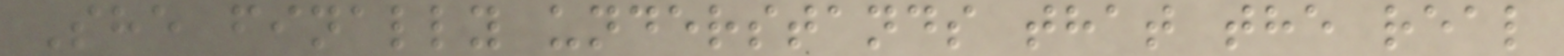She finally understands that the real
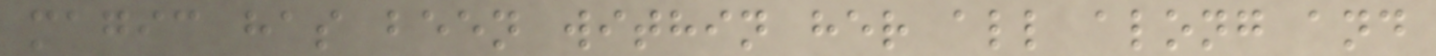magic has been within her all along and
